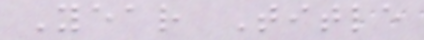Year Title
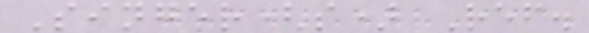Singer(s) Ref.
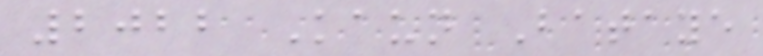2022 Kaun Bataye
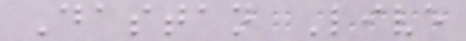Dastan Live
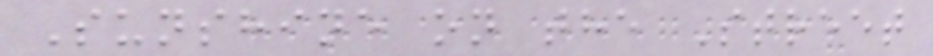Sunshine on the Street
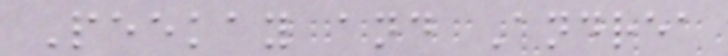Peekay and Andrea
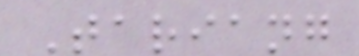Tariang
